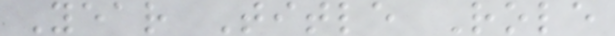Year Title Role
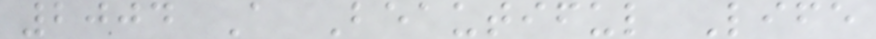2004 A Beautiful Life
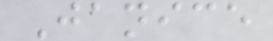Janice
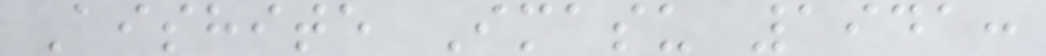Aishite Imasu 1941:
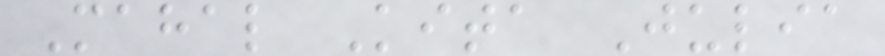Mahal Kita Julia
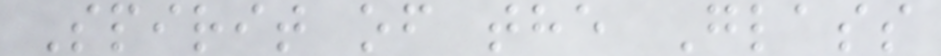Spirit of the Glass
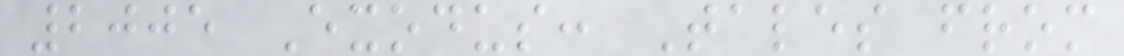2005 Exodus: Tales from
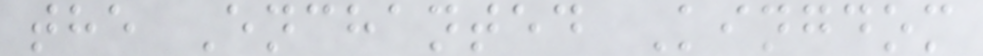the Enchanted Kingdom
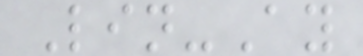Lin-Ay
